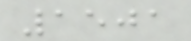1501
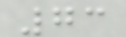73
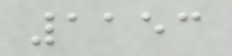1153
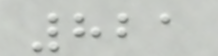821
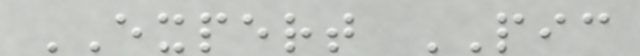EXPERT PIC
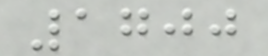1700
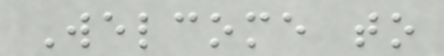Welcome to
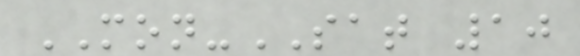MON-SAT 10
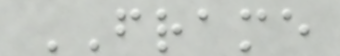FRAME
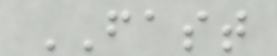FAST
